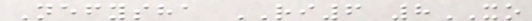Nefysha RI6 8XO
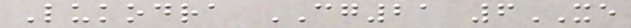Lukodra CG21 6XE
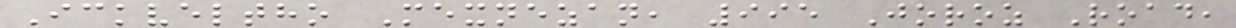Ickveltho Mexnezan, 995 Joroz Road,
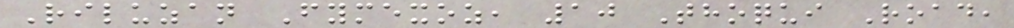Riluzan Fymexoz, 10 Thoqui Road,
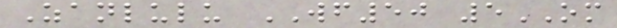Zanlulu WF50 5OM
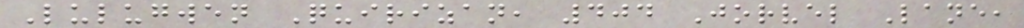Lulugwen Quirizan, 404 Jorvel Lane,
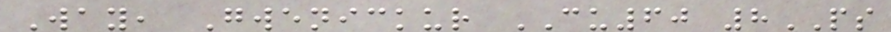Way, Gwenickur CU60 8PS
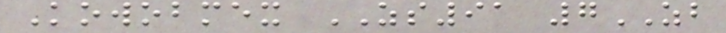Kowobmex ZS91 7ZB
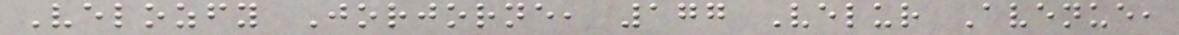Velozfy Jorjorne, 177 Velur Avenue,
